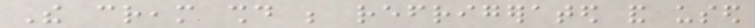The cream should be refrigerated and used
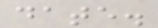date.
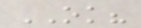OK?
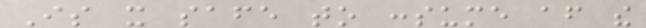Is it safe to consume after the
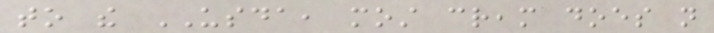to the USDA, most cream does not
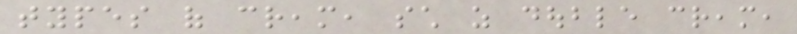types of cream, such as double cream,
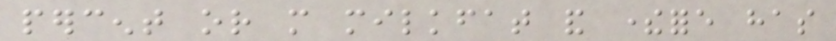percent or more milkfat and therefore has
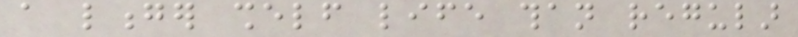a longer shelf life than regular
